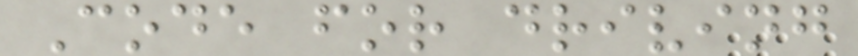Code for driving
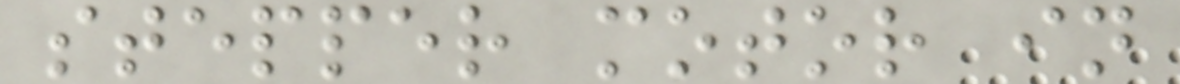stepper motor in
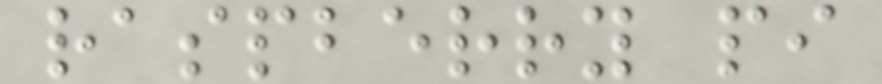raspberry pi
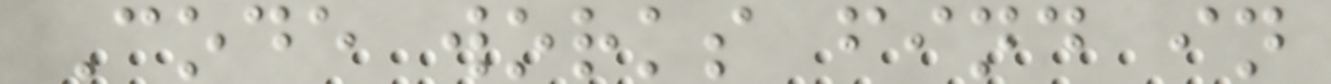Code works find in
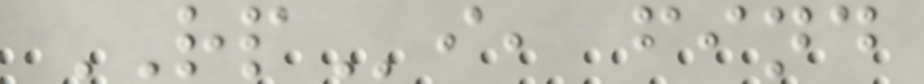RPi, find
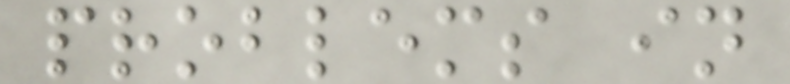problems in
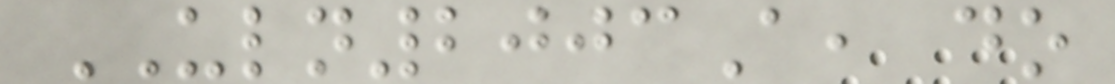ULN2003A, do
